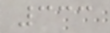333
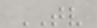TV
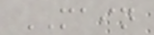MAIN
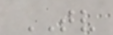TV
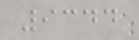9344
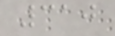310
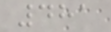481
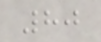80
